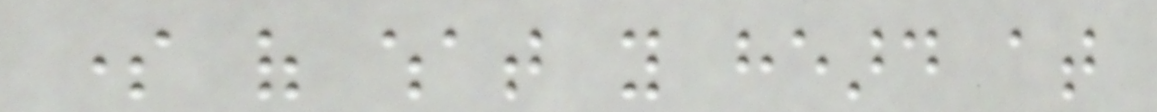some of what you heard at
